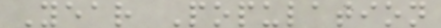Year Population
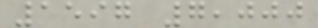1597 7,000
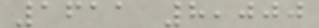1611 8,000
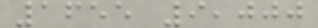1655 9,000
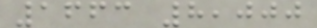1663 8,000
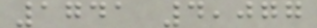1741 4,077
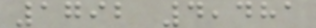1792 4,481
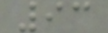93
